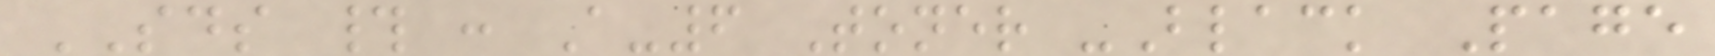SDS # : A-6 Toner -Black Page
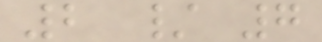2 / 7
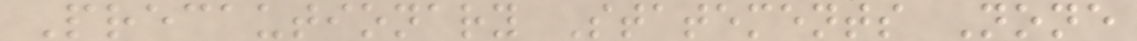Precautionary Statements None
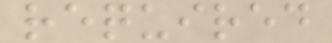required
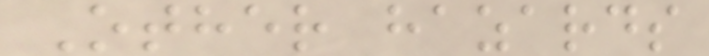Other hazards
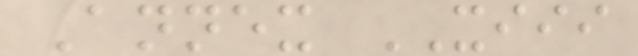Annex XIII
